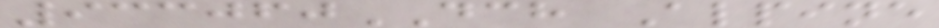933060DCH Alpine
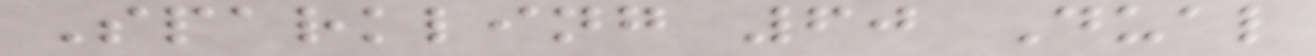Sparkling 60 Dual
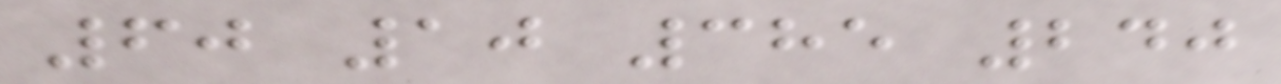60 10 385 240
